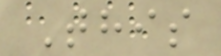This
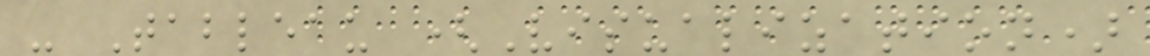- Tableau (Visualization)
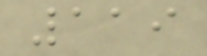119
